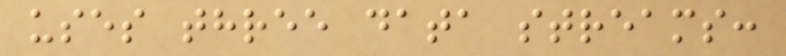uses three data streams:
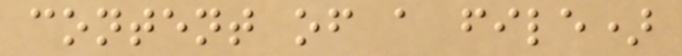content of a file)
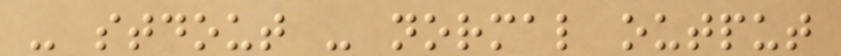- stdout - normal output
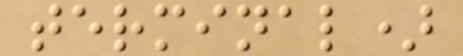terminal)
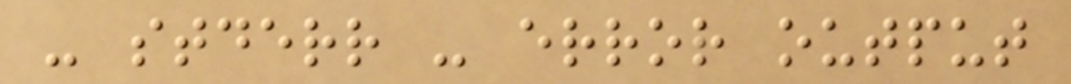- stderr - error output
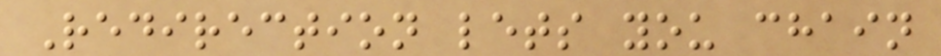Redirection lets you chain
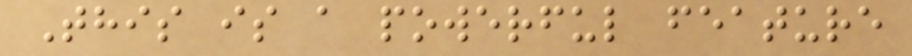This is a powerful feature
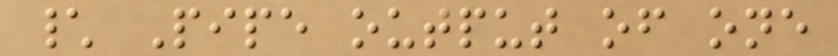\ Pipe output of one
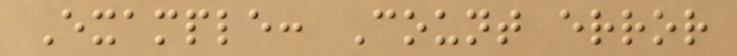Example: Count error
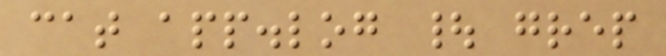cat app.log | grep
